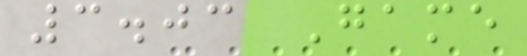3.03 Game
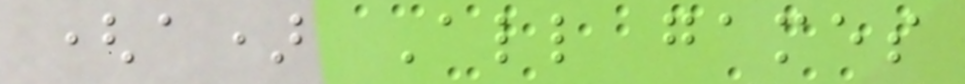(a) All games
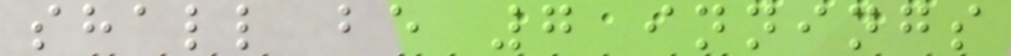shall be 7 innings
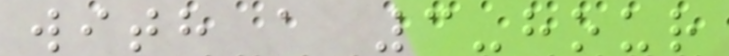with a 3-hour
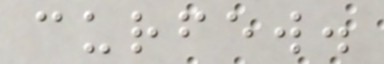curfew.
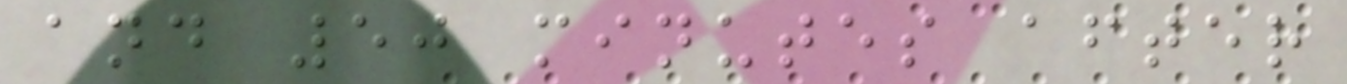and 50 minutes after
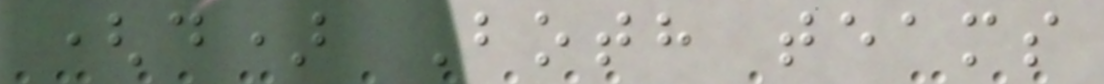(d) Both teams
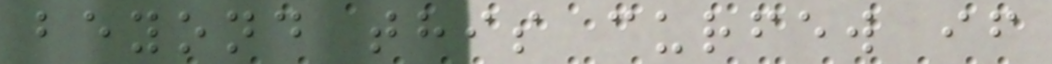beyond this curfew if
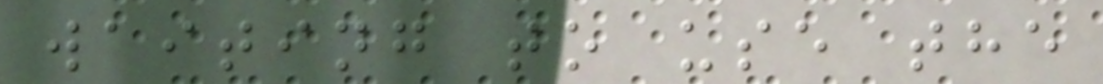waiting to use the
